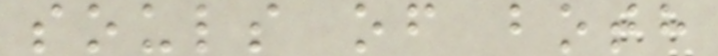souls of both
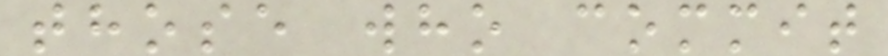those who commit
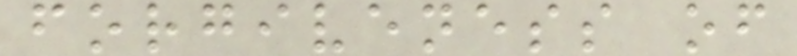forgiveness of
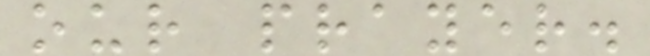our prayer.
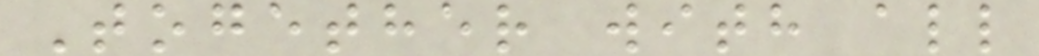Together with all
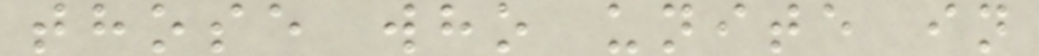those who unite in
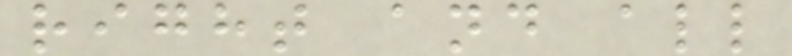right and all
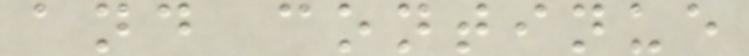and continue
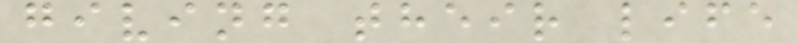giving their life
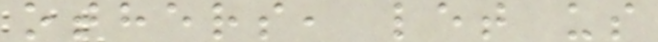others, let us
